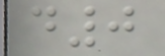d0
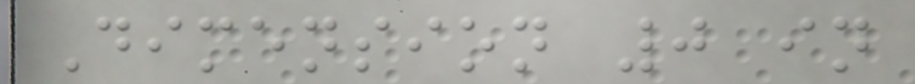Dimension 0 in
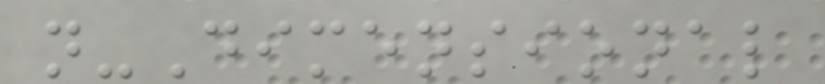n-Dimensional
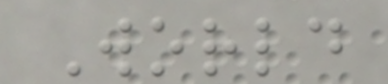World
